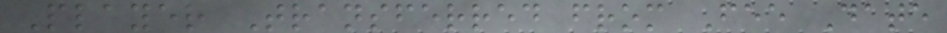Player Transferred from Fee Date
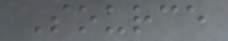Source
